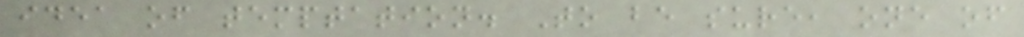idea of temptation. To be sure, one of
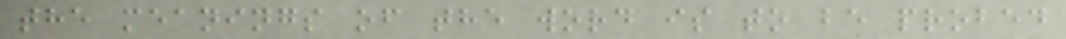the meanings of the word is to be probed
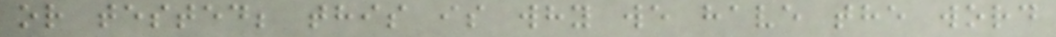or tested; this is why we have the word
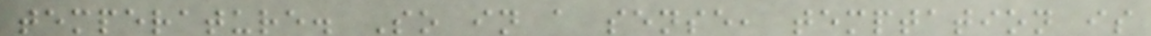temperature. So in a sense, temptation is
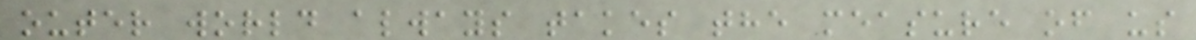outer world always takes the measure of us
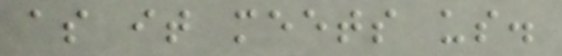as it meets us.
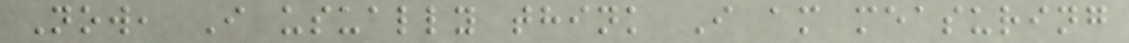Now, I usually think I am measuring
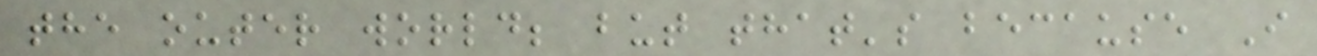the outer world; but that's because I
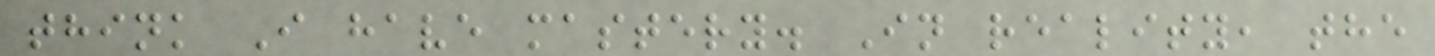think I have mastery. In reality, the
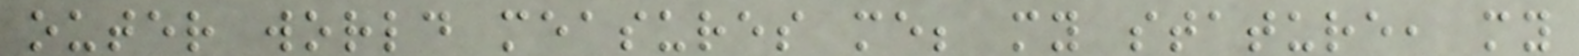outer world measures me; my stature, my
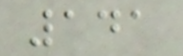141
